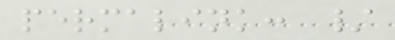permalink: /
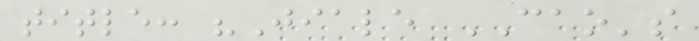title: "Jiale CAO's
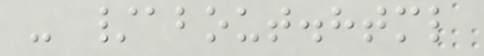- /about.html
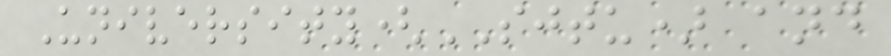University(SJTU) and
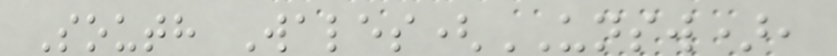South Wales(UNSW),
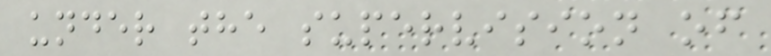under the supervision of
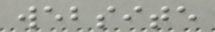website
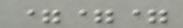===
